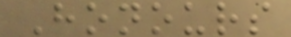Honours
